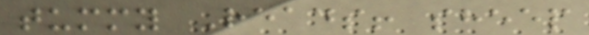tummy Reads! sheep
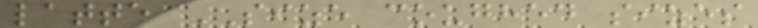latte SIZE coughed sizes
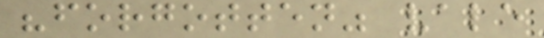"forgotten" vale
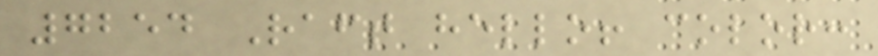7254 Raft hello! color:
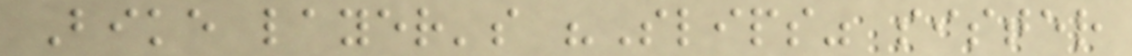Bike layer's "Slips" sister
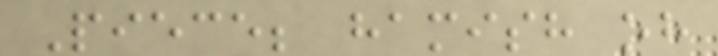Piece; hamish oh
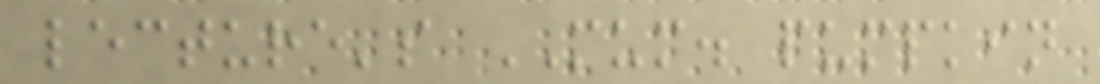lecture's MUM. pumpkin
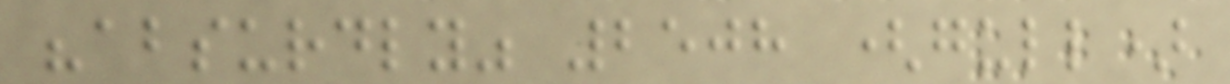"absurdly" 2508 (gull)
